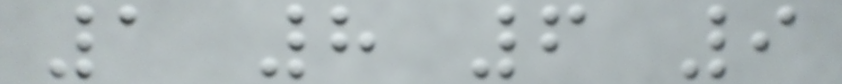1 8 6 9
